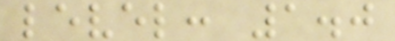level: 1.0
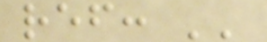ref: ''
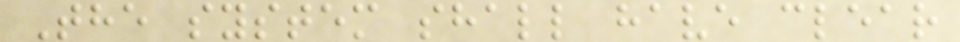The system shall have clear
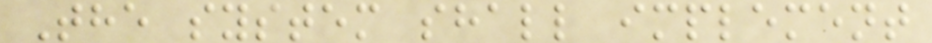The system shall implement
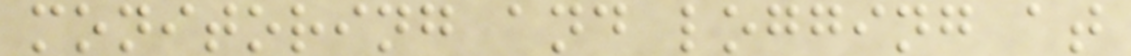monitoring and logging at
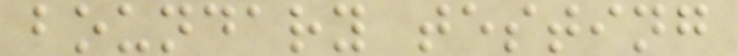boundary testing
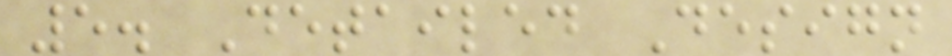5. Detailed Design
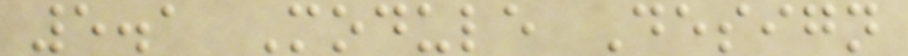5.1 Module Design
